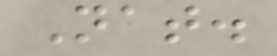Nat.
